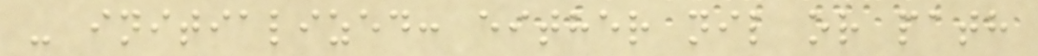- initialized: either nil or path
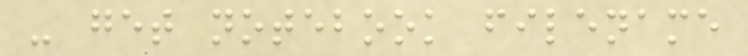- get notebook filename
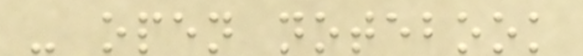- open notebook
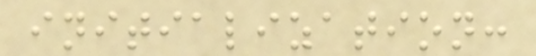initialization:
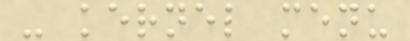- kernel menu
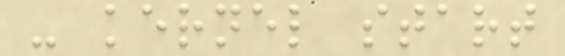- kernel start
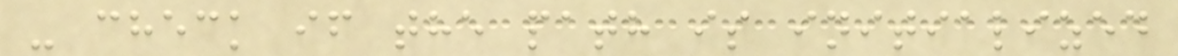- check if the path is initialized
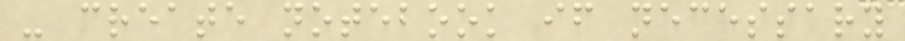- create notebook if necessary
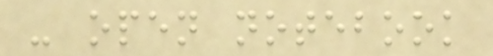- open notebook
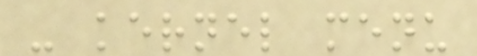- kernel menu
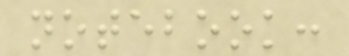notebook:
